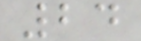24
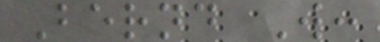Bernd W:
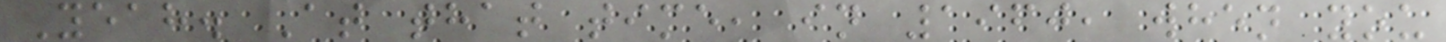Yeah. At that time, in 1960, when you
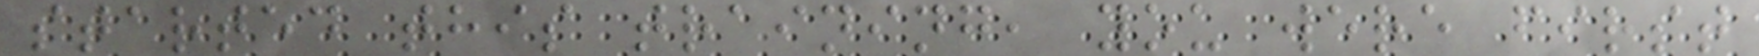started this training, you were first
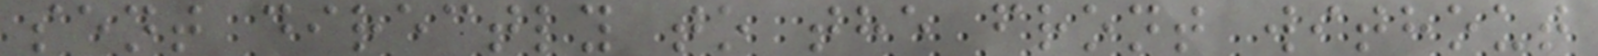sent directly to the front without
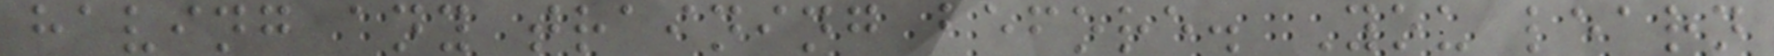having any training before. You learn
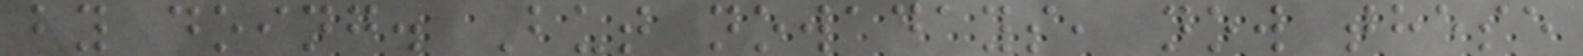by doing. But nowadays, now these
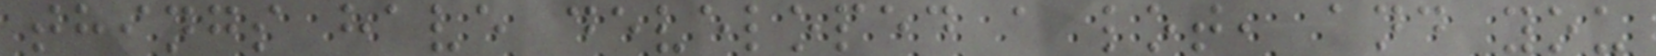things have developed a lot, and you
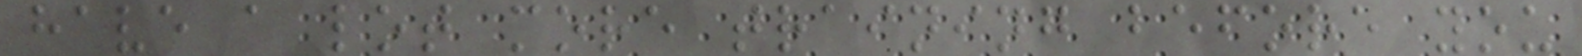have a lot more training before you
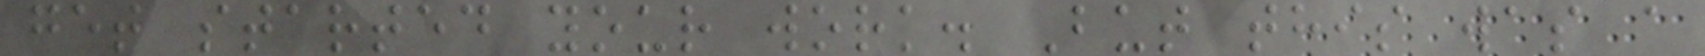get started your work. But this was a
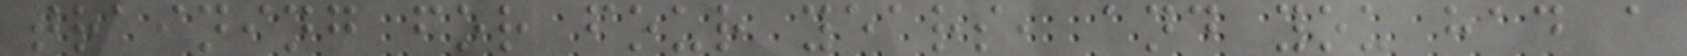training for four years, and you had a
